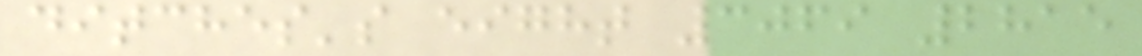ditches's eight 3069 2815
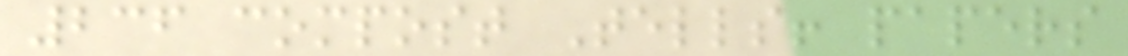236 compost Tells! papers
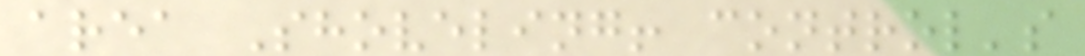area Shoveling! control's
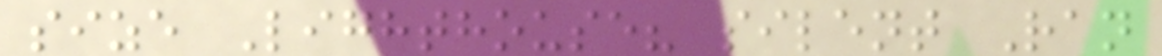size Lighthouse? silent Ran
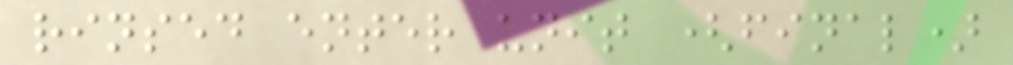rinsed enter unit (final)
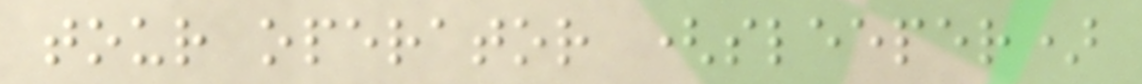tour operator (sleeper)
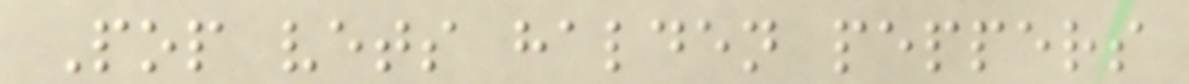Pop vets halden peppers
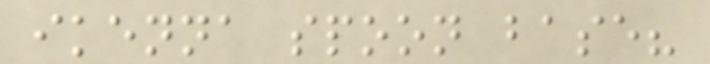ikenna spoon base?
